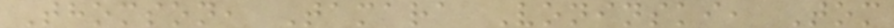Thomson, Tamara Voninski, Tom
